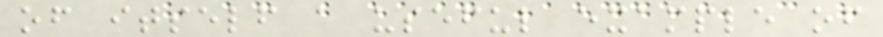of itself a useful example of
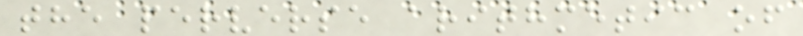the perverse arithmetic of
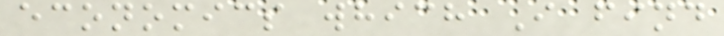economics which I find
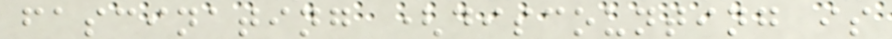fascinating (discounting is
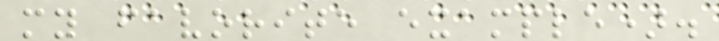my favorite example).
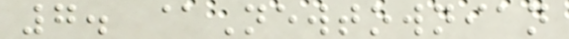7. @Newtownian
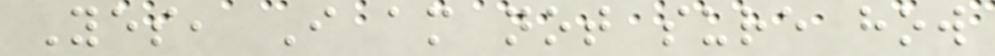Yes, I am not sure how
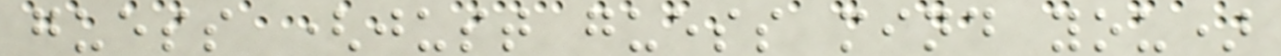guess (just guess mind you)
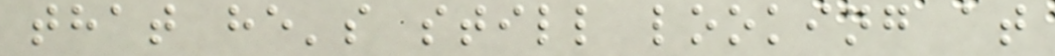that he's still looking at
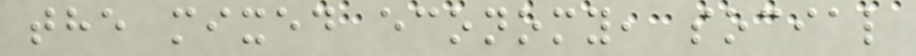the mixed economy, social
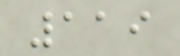119
